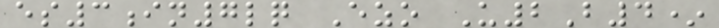es3in7lq Ezo U2B4*
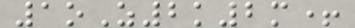1oZ2k2m+
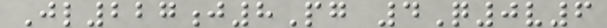Jl227j8Pg 4Q0v6
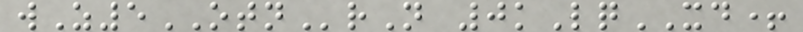wZ5OTNrN 0kLqXD+
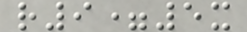r9=5x
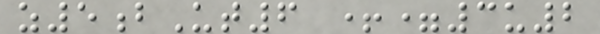z5bUt6 +=3u2
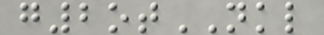g2otNKL
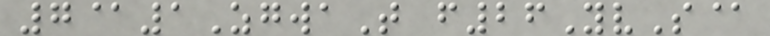7@1ZgwaT f26YvS@
